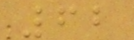62
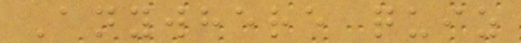Anywhere quiz
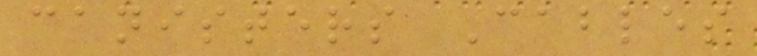canisters Cables
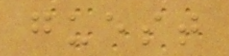guest
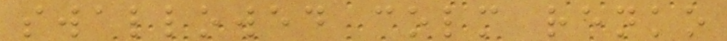swallowed colm renko
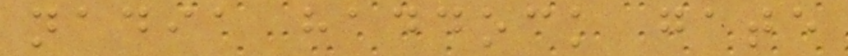nadia haddock gate
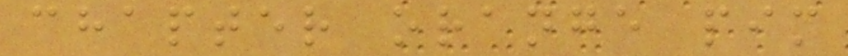chapter orange pim
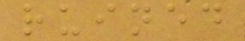ruined
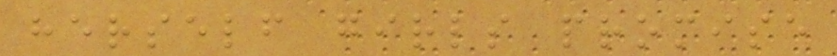herself girls promise
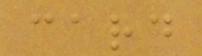card
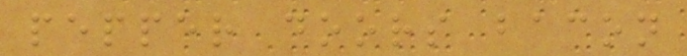pepper doors bacon
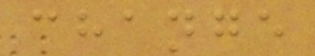change
